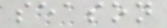season
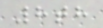8th
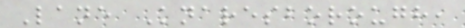Lane Knaresborough,
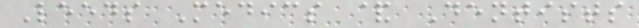Leeds Medics & Dentists
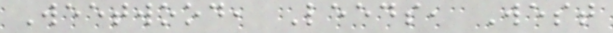Weetwood, Leeds, West
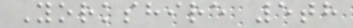Yorkshire 5th
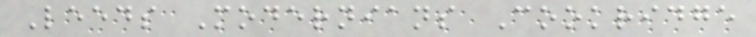Leeds Modernians Cookridge
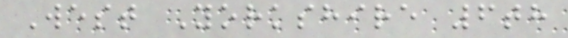West Yorkshire 6th
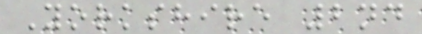Yorkshire 2nd
